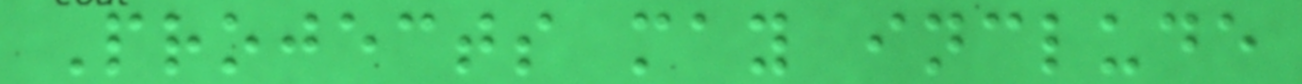Projects may include
